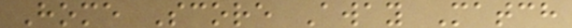Home Score Away Match
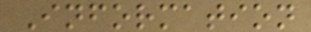Information
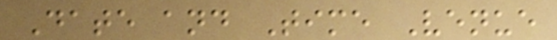Date and Time Venue
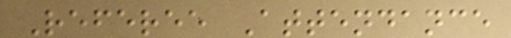Referee Attendance
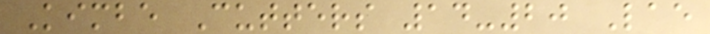Kimbe Cutters 14-20 Lae
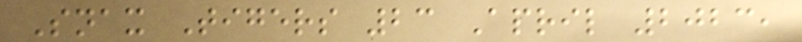Snax Tigers 23 April 2023,
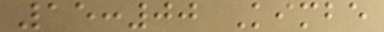15:00 Kimbe
